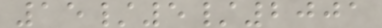15/5/2001
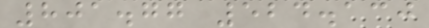801.77 524.130
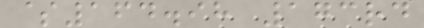$164.98 173rd
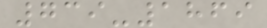739-1869
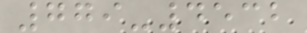779-4532
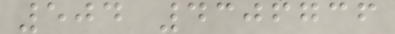504 4306736
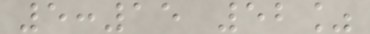5:15 52%
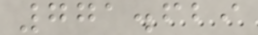771.629
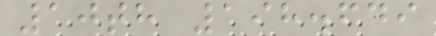10th 198.649
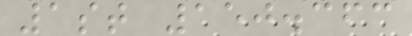1st 150.363
